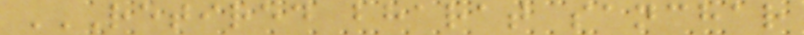RETIRED BHARAT SANCHAR
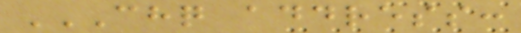CHQ ADDRESS:
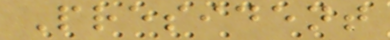President
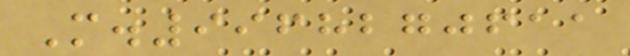M.9968270611
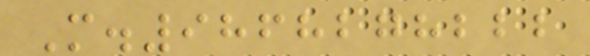M.9868278222
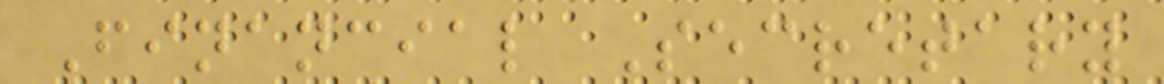Financial Secretary
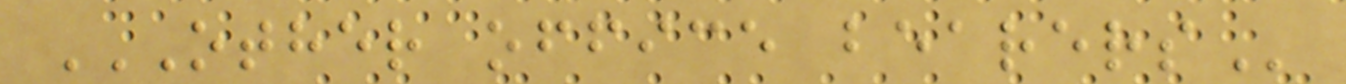OTHER OFFICE BEARERS
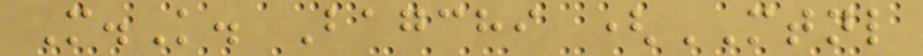M.K. Bagchi (MTNL
